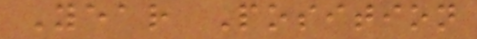Year Position
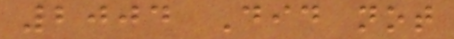2004 Did not
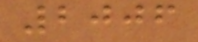2006
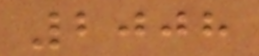2008
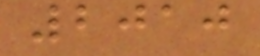2010
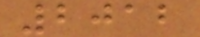2012
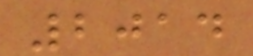2014
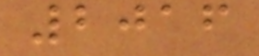2016
